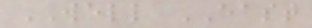WELL EAST
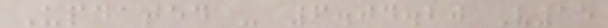Updated - 6.04.20 V15
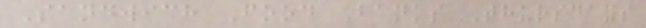Sandwich Food Banks Thursdays
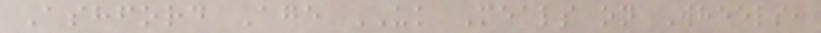Ashford Age UK Meals on Wheels,
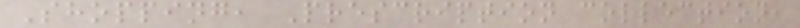Shopping, Prescription collection,
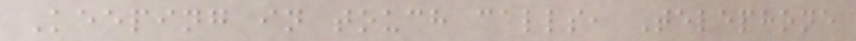Keeping in touch calls, Telephone
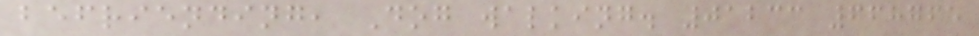befriending, Dog walking. 01233 668765
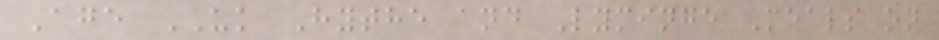Age UK Hythe and Lyminge Meals on
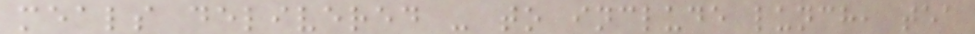meals delivered - to include lunch, tea
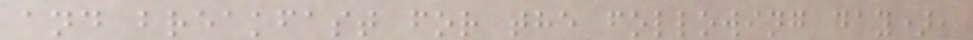and breakfast for the following day),
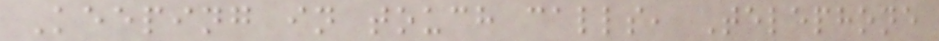Keeping in touch calls, Telephone
